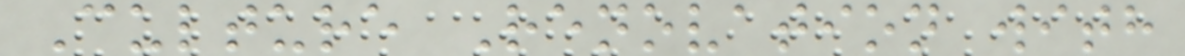Culture Renovation with
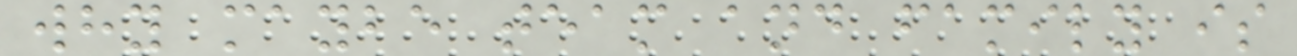why maybe team and family is
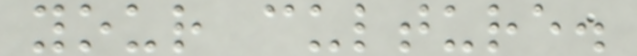your culture.
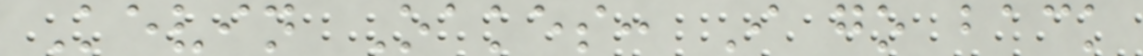Kevin Oakes: I go back
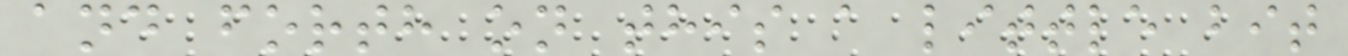and forth on this a little bit
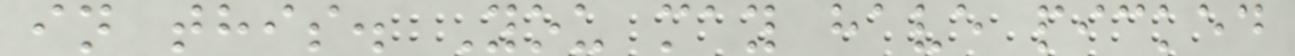in this. You may have picked
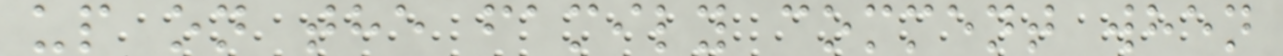up on the family comment when
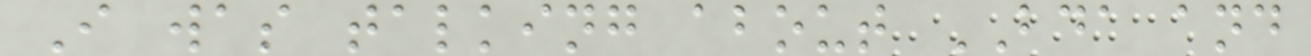I was talking about BDA and
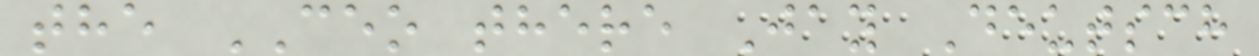the CEO there Jay Deutsch
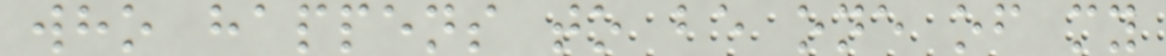who happens to be one of my
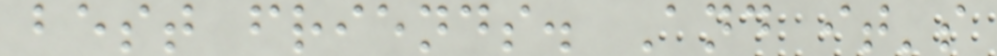best friends. And it's
